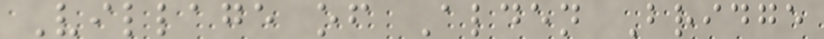Village of Alden Bridge
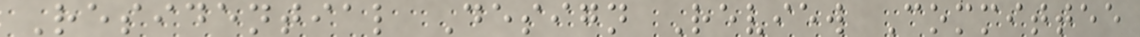Residential Design Review Committee
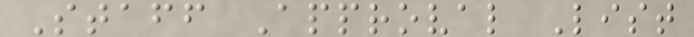Staff Approval List
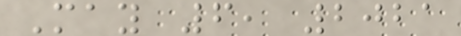May 6, 2021
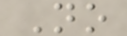No
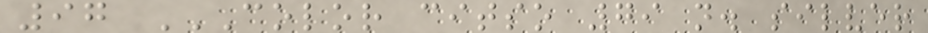97 COLOR CITSO 79 N. SILVER
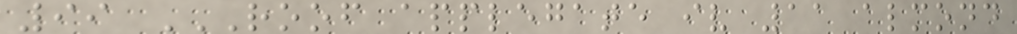99 ROOF APPLEGATE IV 11 ALMOND
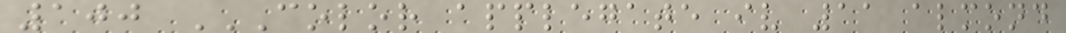100 COLOR APPLEGATE IV 11 ALMOND
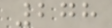278
